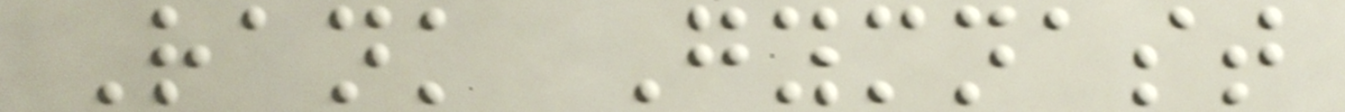Rank Gymnast
